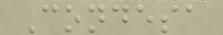Condesa
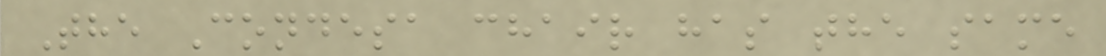The Condesa chair has the same
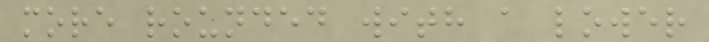more rounded with a lower
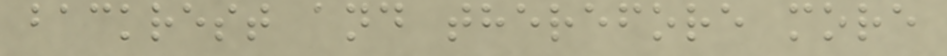backrest and therefore more
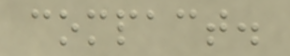compact.
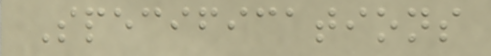Specifications
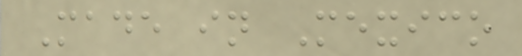Made in Mexico
